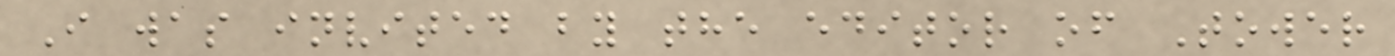I was invited by the editor of Tower
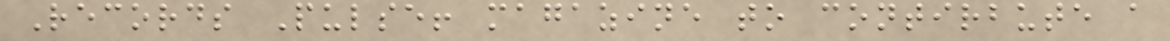Records Pulse! magazine to contirbute a
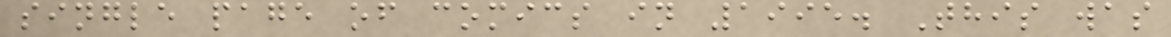single page of comics in 1995. This was
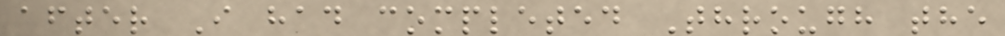after I had completed Through the
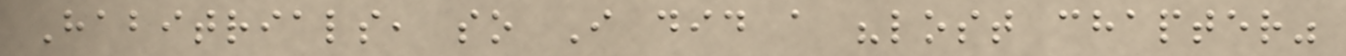Habitrials, so I did a "lost chapter"
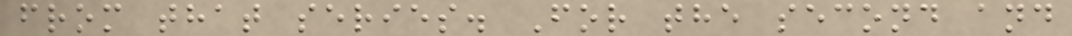from that series. For the second and
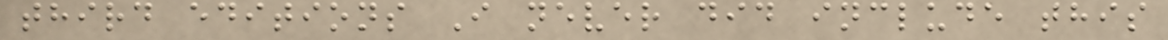third editions I never did include this
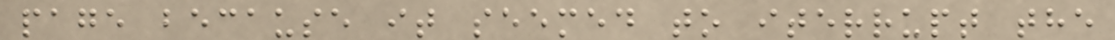page because it seemed to iterrupt the
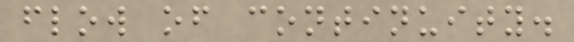flow of continuity.
